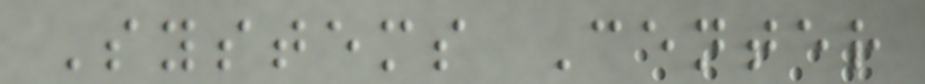Systems Center
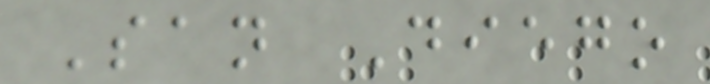San Diego
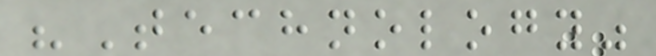"Technology"
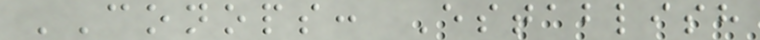CONOPS: Establish
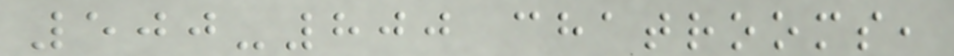500-800 chatrooms,
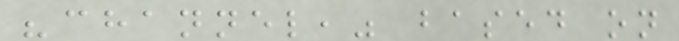"channel," based on
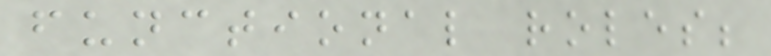functional roles;
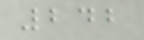242
